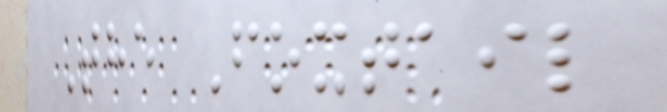The Foxtail
